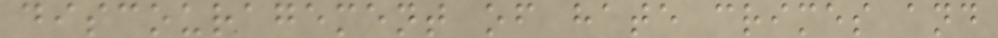discouragement of hate crimes and
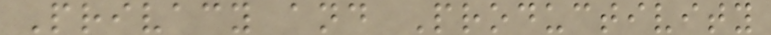Privacy and Productivity
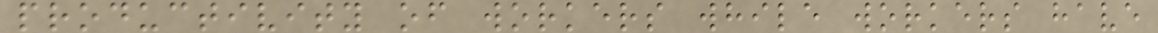productivity of workers while workers have
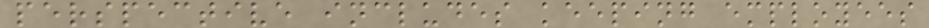perspective includes keeping employees
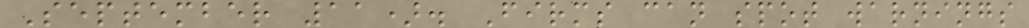September 11). Firms can spot warnings
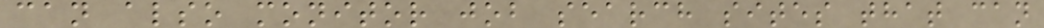can also monitor job search sites that can
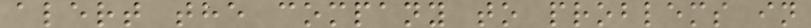alert the company to problems in
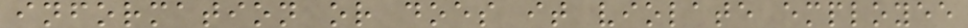information or does it violate employee
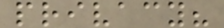privacy?
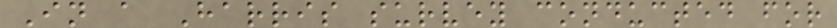In a Harris survey conducted for
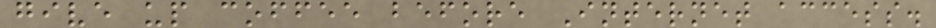give up coffee before Internet access.
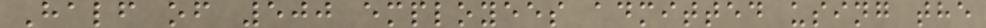Half of 500 employees admitted using the
